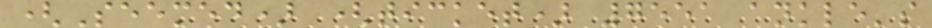(Seemed) (ticket) 7551 ankle's
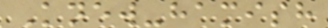Knew-hamish
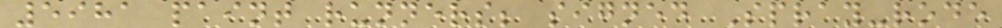5981 paint runners; signed Spray-rode
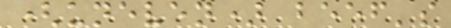(uneven) beef's
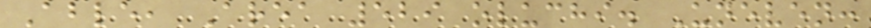Able, Area 529 oluchi. Uneven:
